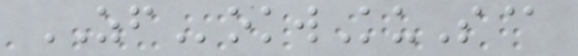ZFokwKuS@
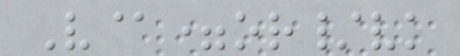V@=or/vk
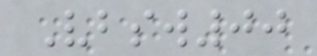Vbsw00
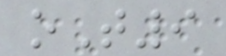oT9
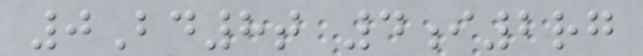0Bd8t 4i2rg
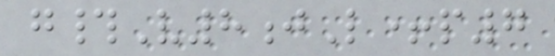g#V8jL+p7
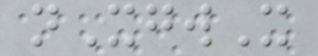nXgwX
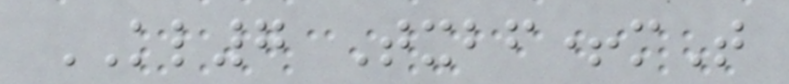KL7 Txbf+mT
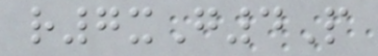r7xG4P
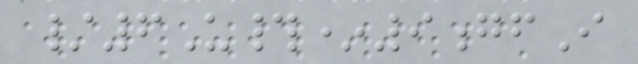/6U#*9gfI
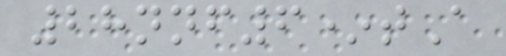28nnf6*tA
